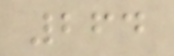264
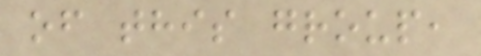of this group,
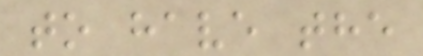to have the
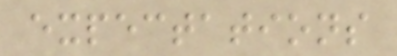expectations
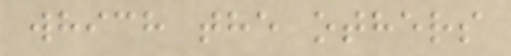which the others
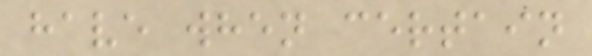have when certain
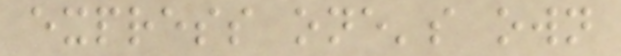express one's own
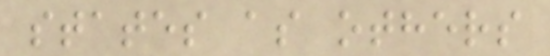states as others
